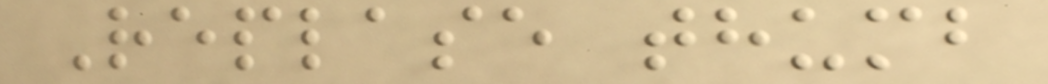Replase thumb
